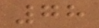78
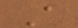A
